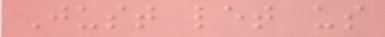Just let us
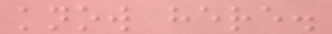know here.
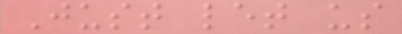Just let us
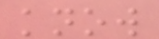know
